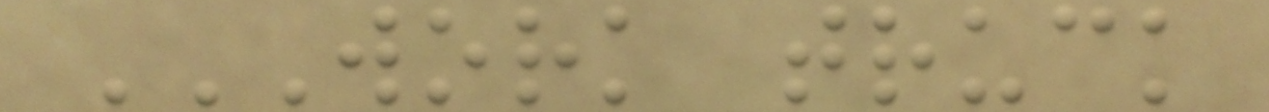WORK TRUCK
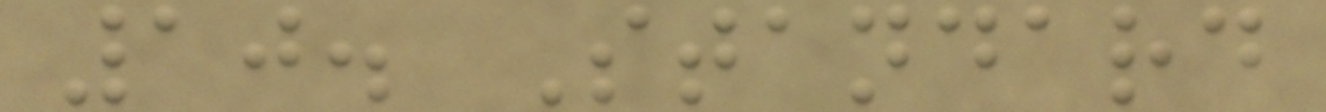10. Standard
